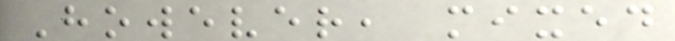However, mixed
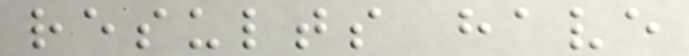results have
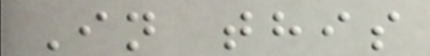In this
